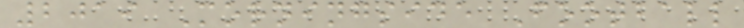2019 Morningside Football
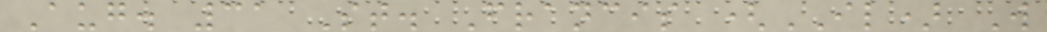Aug. 31 St. Francis (IL) W
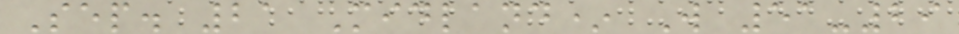Sep. 21 Midland* W 51-29
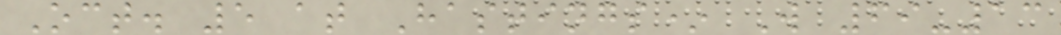Oct. 5 at Hastings* W 69-13
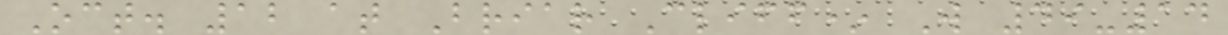Oct. 12 at Briar Cliff* W 49-14
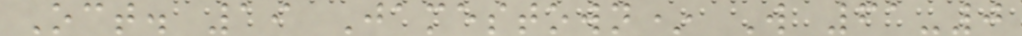Oct. 19 Jamestown* W 61-0
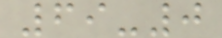69-0
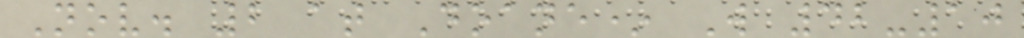Nov. 2 at Doane* W 42-10
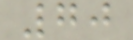70
